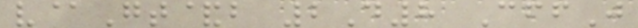v@Gt&b 2D8 CffJ
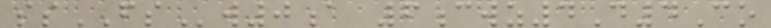ssFSw0a 6cwz4D4Co
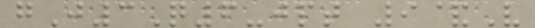gJ3Q6-jpt 9&V
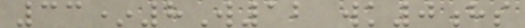33*8W12 wk0hs
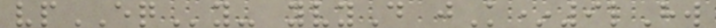vpEQy- yvyD jK*9lHw
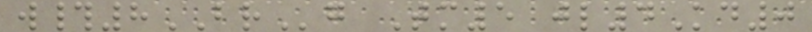w#8BRg Tm5 jl4Kd0
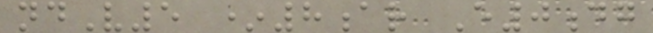ndV5 *8ar E0dg
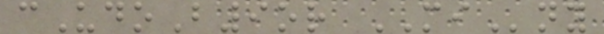cUdoB9or MIny
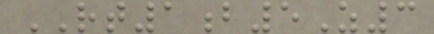RT1b5Z3
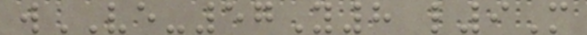wVE-57Y8 l9M
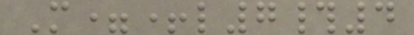M=+l7#4
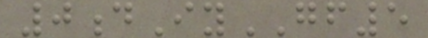0dIyGF5
